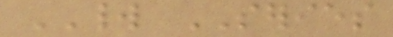WORLD SERIES
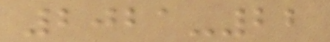2021-22
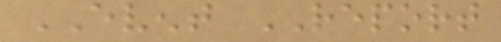EVENT REPORT
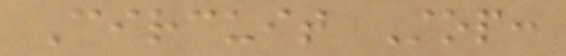Circuit Stop:
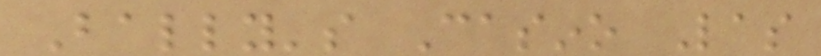Bally's Casino Las
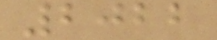2022
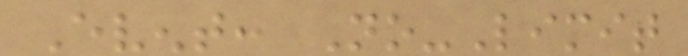Event: No-Limit
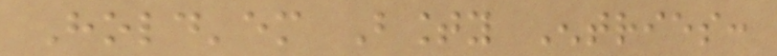Hold'em Bounty Entries:
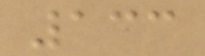133
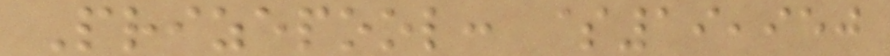Prizepool: $19,950
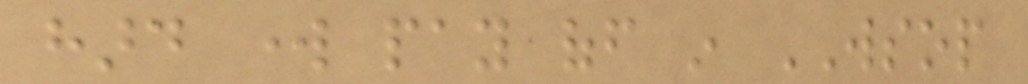hard work pay off in WSOP
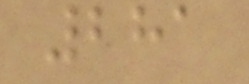281
